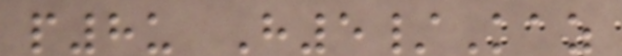p8u H5/Kaz
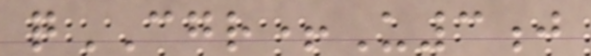qCGR+U3j
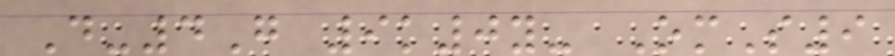D-4G 9k0y- OmS9
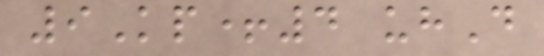9Kp+4 uhD
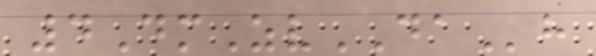4DmZvDAh
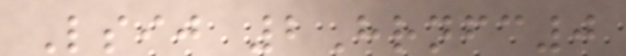Lsij 2Hrnfc0
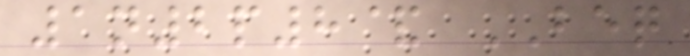1n2p8& BEQ
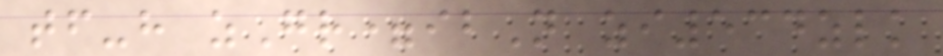tf-h zGr=ibN zi534zlk
